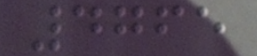4765
